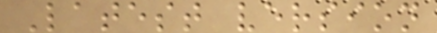Latest version
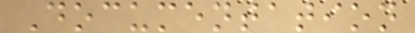Documentation
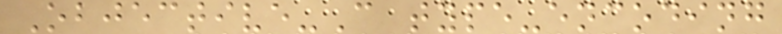Objective-C type-encoding
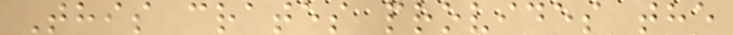This crates provides the
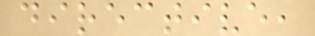directive,
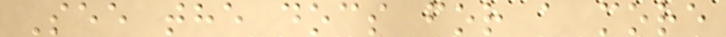See the docs for a more
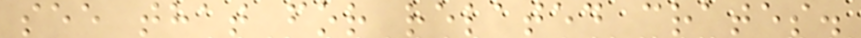see that for related crates.
